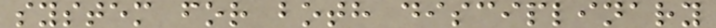system for both disciplinary
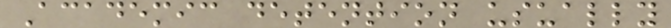Academic detention usually
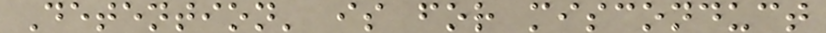Detention' is for misconduct
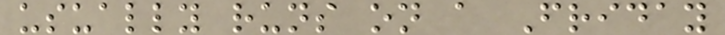usually runs on a Friday
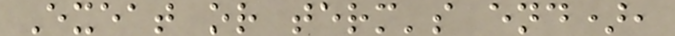Exeat or term's end),
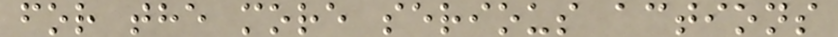for the more serious actions
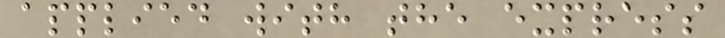applied with the express
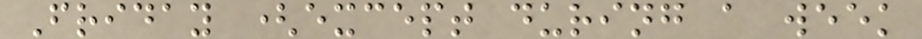Friday (except during a week
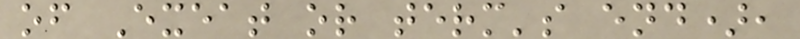of Exeat or term's end),
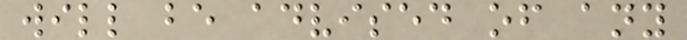will be advised of any
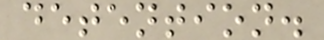detention.
